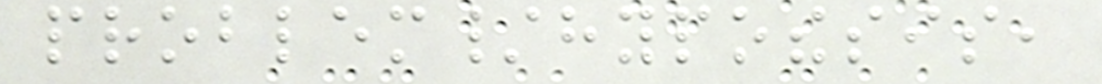problem/hypothesis,
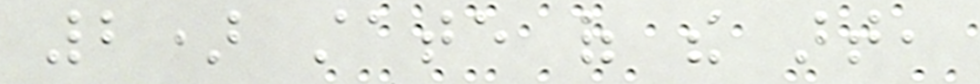2) state of the art,
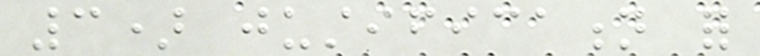3) justification for
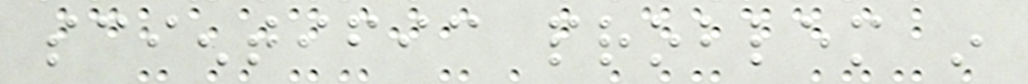scientific problem in
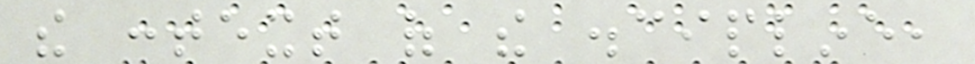the context of the discipline,
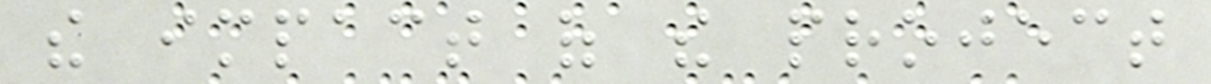the impact of the project
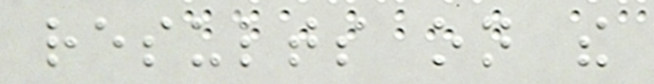results on the
